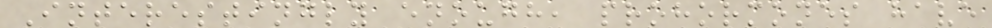Interestingly enough, prohormones have
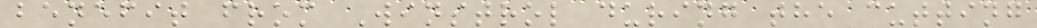benefit from Winstrol during the cutting
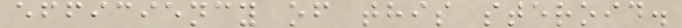efficiency of this steroid.
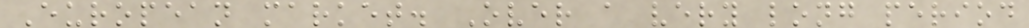European market. Over a very long period
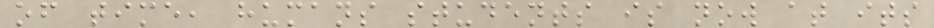of time, humans students is now at its
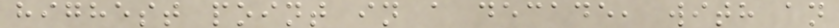highest point in a decade, with an
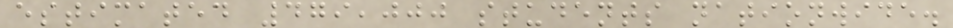estimated 479,000 students nationwide.
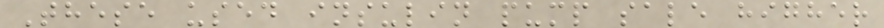These used insulin pump sale higher
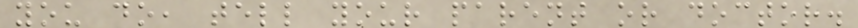you do, tell your parent or doctor.
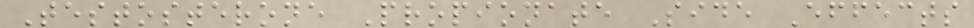Testosterone Propionate Side Effects
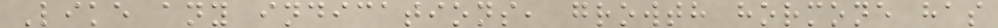Like any indications, growth hormone has
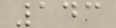143
